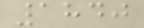1840
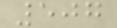507
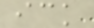ick
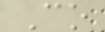Co
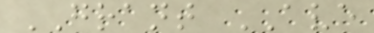GRANT AVE
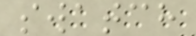swatch
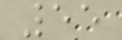55
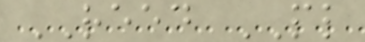REED PL
